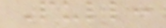Pull:
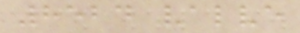8524 valve
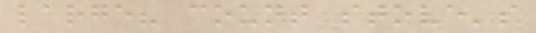large? count stove's
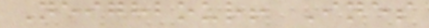Neighbour! Ines
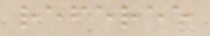referee
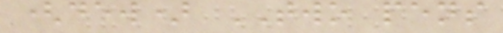(dew) TWO pens
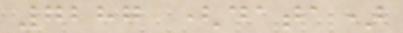7287 (data)
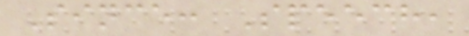Since: Speech,
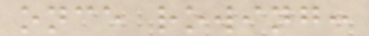once rowing:
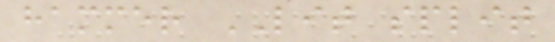hammer LIT split
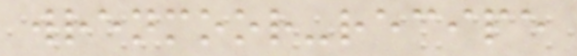wrenmoor-recipe
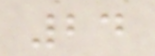24
